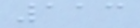113
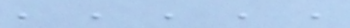, , , , ,
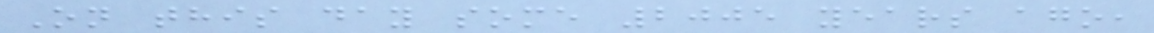On this day some 2005 years ago,
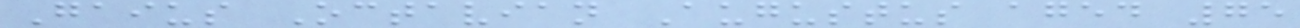Gaius Octavian Augustus aged 75
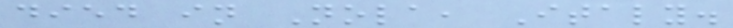died in Nola, Italy.
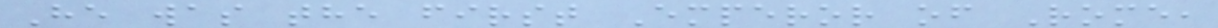He was the first Emperor of Rome,
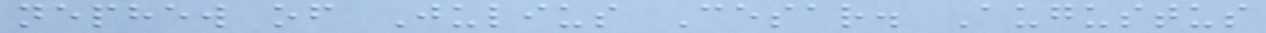nephew of Julius Cesar. Augustus
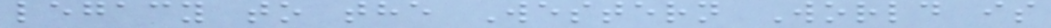legacy to the Western World is
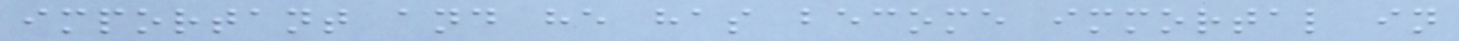important and he has become immortal in
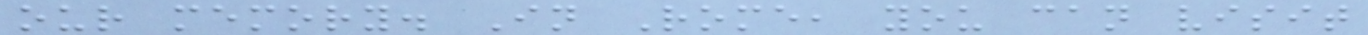our memory. In Rome, you can visit
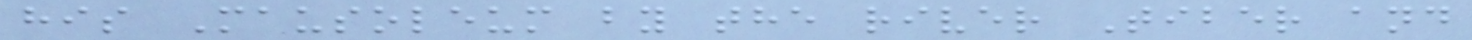his Mausoleum by the river Tiber and
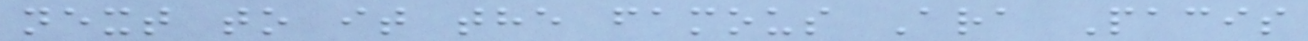next to it the famous Ara Pacis
